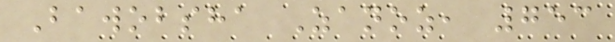Bawobsha Zanoz, 753
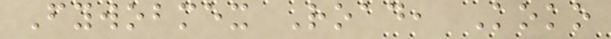Fywobmex Road, Koko
